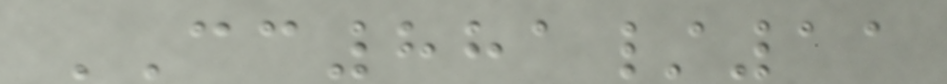CC881/11
